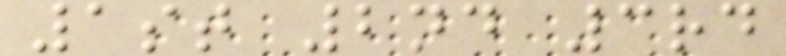1st 2nd 3rd
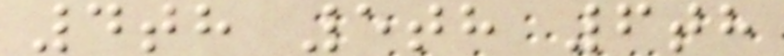4th 5th 6th
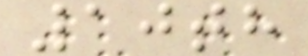10th
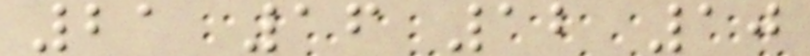21 16 12 10
